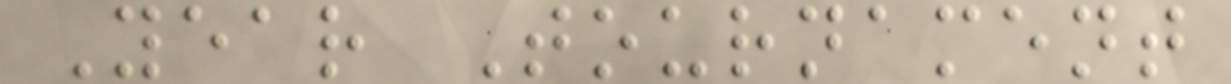Year Tournament
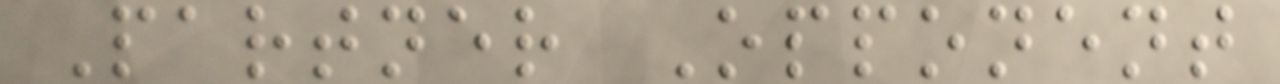Partner Opponent
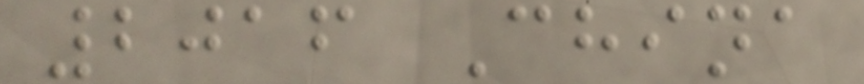2016 China
